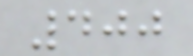400
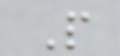P
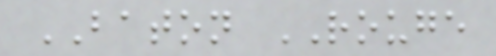BATON ROUGE
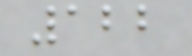122
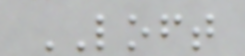LOFT
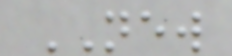NEW
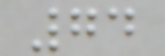74
